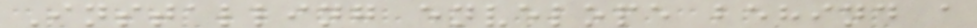Installing envelope behind a
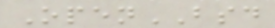OpenBSD
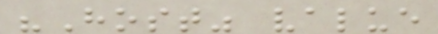"Host" value
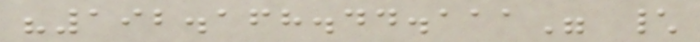"192.168.44.111" \
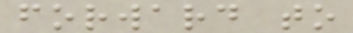forward to
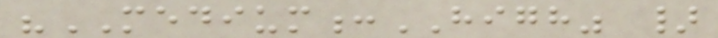"MEDIUM:HIGH" }
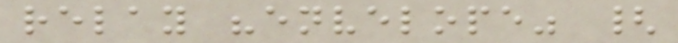relay "envelope" {
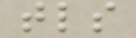tls
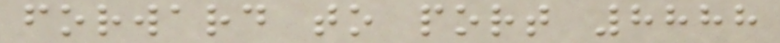forward to port 8888
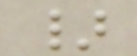}
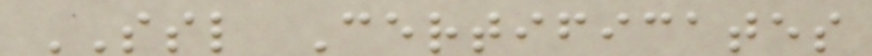SSL Certificates
